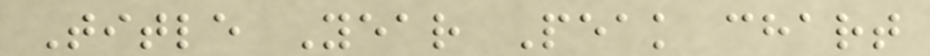Title Year Peak chart
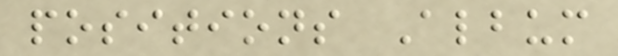positions Album
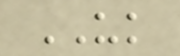UK
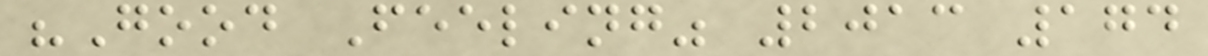"Good Feeling" 2013 174
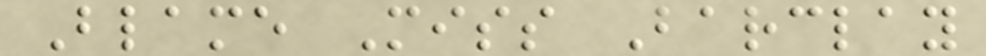Blame Miss Barclay
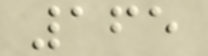165
